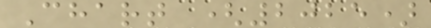Chart (2025)
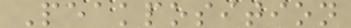Peakposition
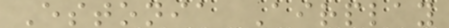Estonia Airplay
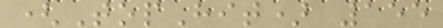(TopHit) 155
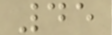45
